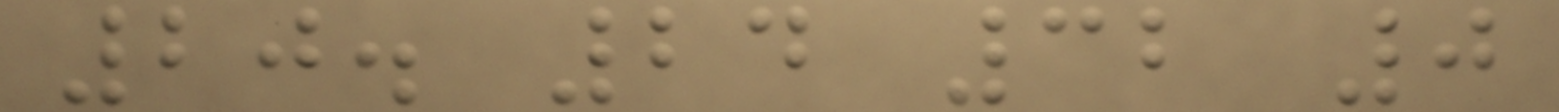20. 24 32 0
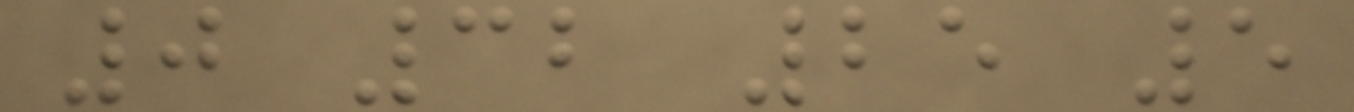0 32 25 5
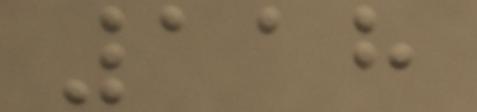118
